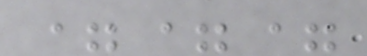===
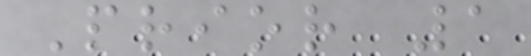Prior 1
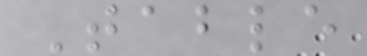Table
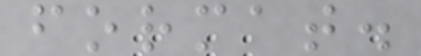format.
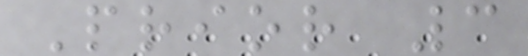Prior 3
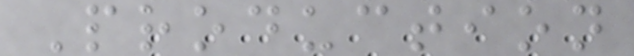Production
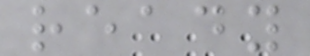ready
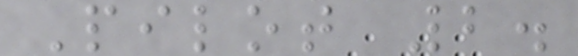Pilot 2.
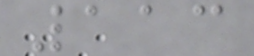113
